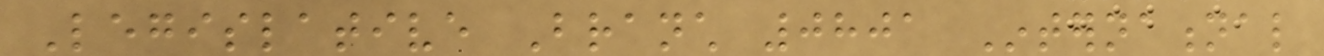Legislative Branch 0801 International
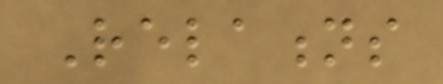Relations
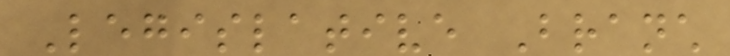Legislative Branch
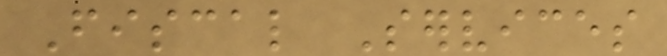Fiscal Services
